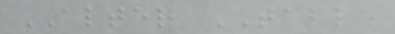ALTER TABLE
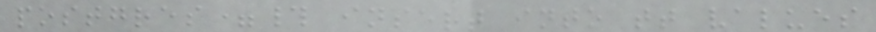postgres=# insert into tt values
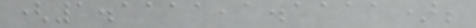(1.1111,1.1111);
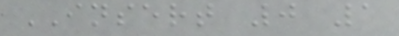INSERT 0 1
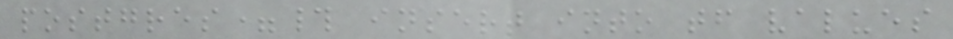postgres=# insert into tf values
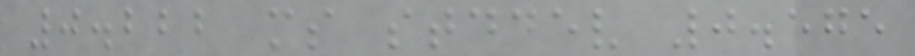0.222 ms stddev 0.575
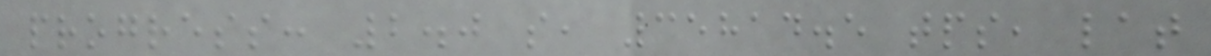progress: 2.0 s, 35814.5 tps, lat
